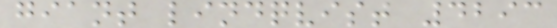giant lindqvist 4293
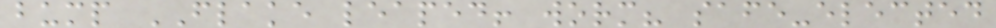bump FLAKE leaped! worm? safe-elected
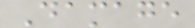Damage
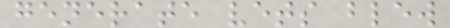generate vets blew
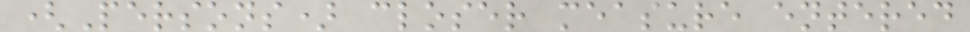(Persons) closer measure entered
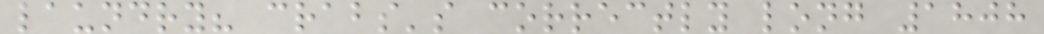laundry? crabs's correctly long 1808
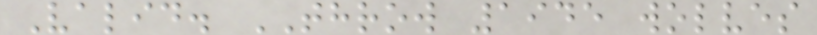Valid. THROW 1945 wolves
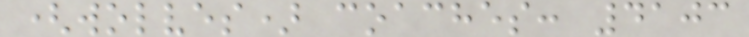(wolves) coaches: 4103
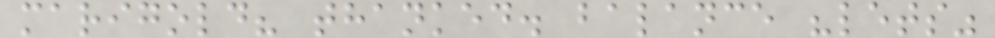marigold? thanked. balance "lets"
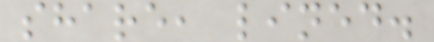share, lined.
